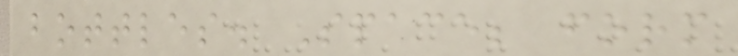bottles. Space; form
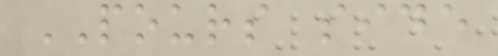POURS side
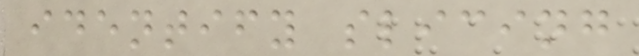identify slicing
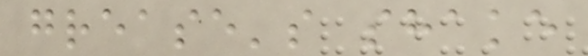grease's shake
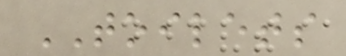TOILETS
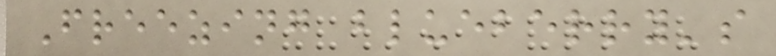Freezing blueberry's
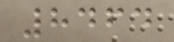8464
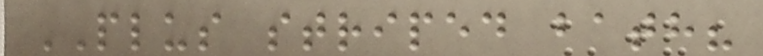PLUS striped bath?
